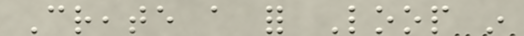Create a for Loop in
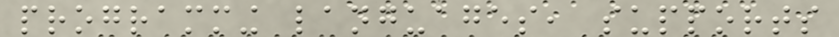programming languages, supports
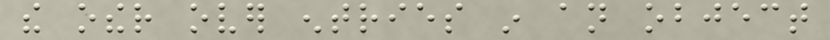the other over entries in an object
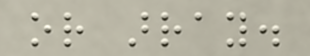or array.
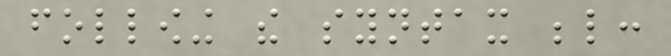following the syntax below:
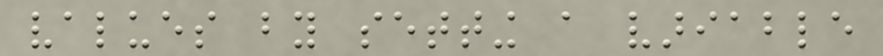values by setting a variable
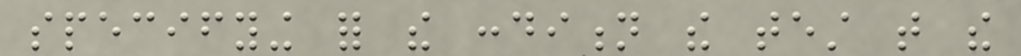specifying for the condition the test that the
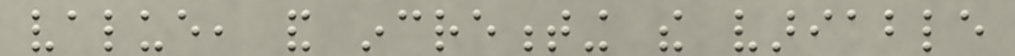value, and incrementing the variable
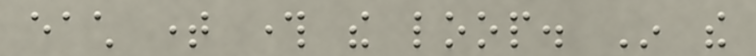each time through the loop. In the
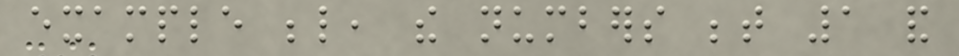example below, the numbers between 1 and
